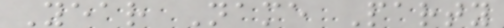Year Name Party
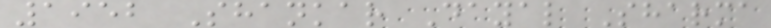1952 Shankar Dayal Sharma
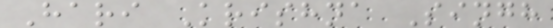Hari Krishna Singh
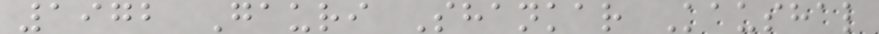1972 Gauri Shankar Kaushal
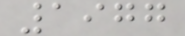1977
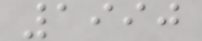1990
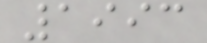1993
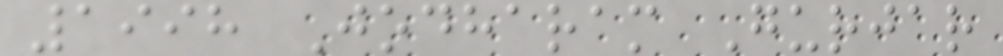1998 Jodharam Gurjar
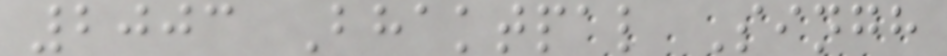2003 Bhaktpal Singh
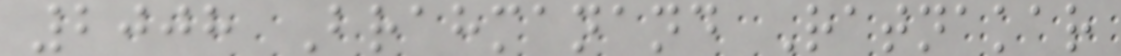2008 Brahmanand Ratnakar
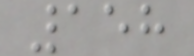158
